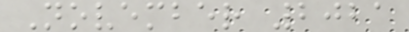November 2021
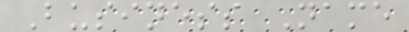Business Name
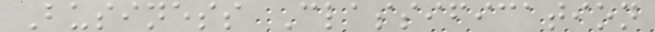Business Classification
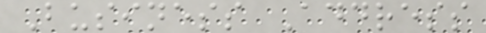Business Address
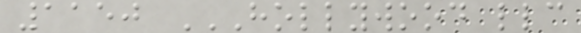1150 HOLLYWOOD LLC
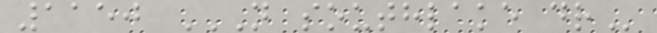1150 N SOUTHLAKE DR
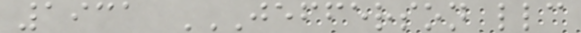1931 JEFFERSON LLC
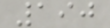190
